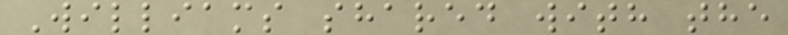Williams shared with the
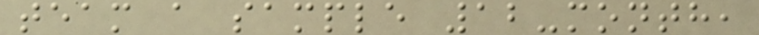team a sample 12-month,
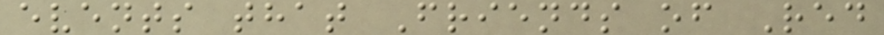events that Friends of Red
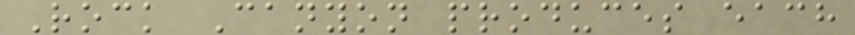Rock Canyon produces each
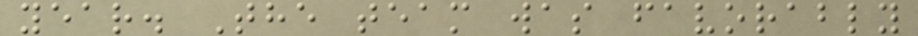year. The team was favorably
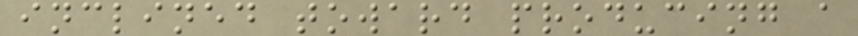inclined toward producing a
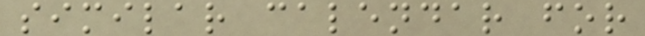similar calendar for
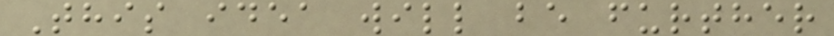This idea will be further
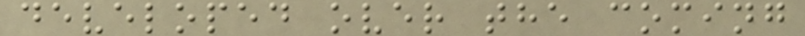developed over the coming
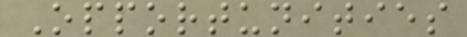Opportunities
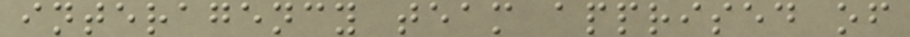interagency team apprised of
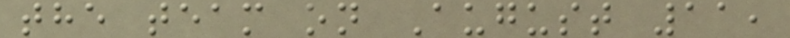the team on August 11,
